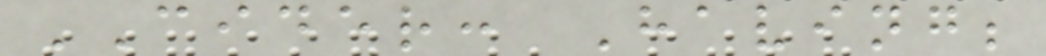CIDER: Having;
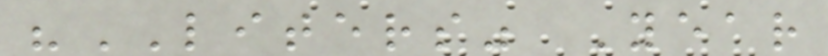"LITERS" Year
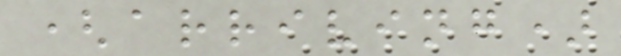(arriving)
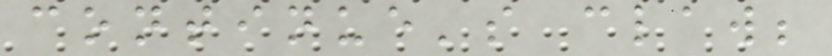continue's claw;
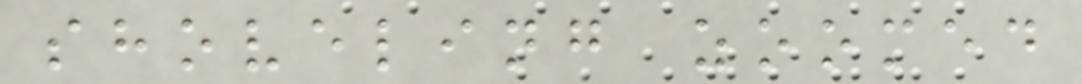shoveling zoomed
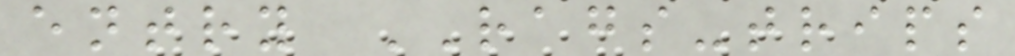entry RAGS-trips
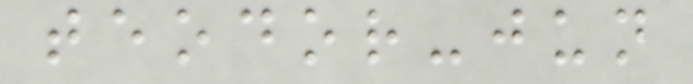teodor-jun
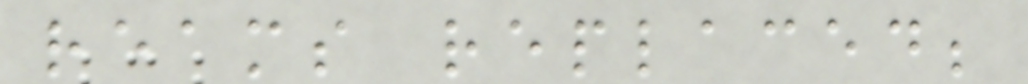reams replaced;
